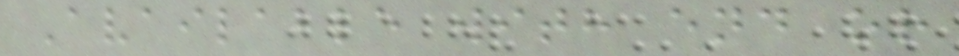Available with end or
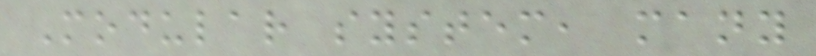Modular system, many
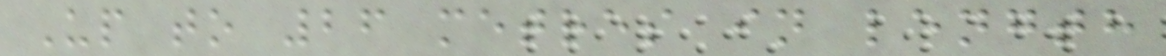Up to 26 metres in length
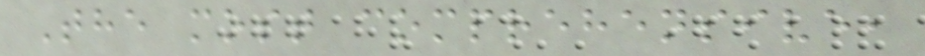The most comprehensive,
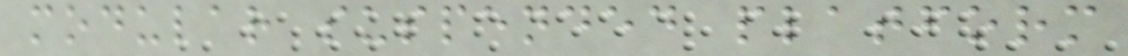modular suspended platform
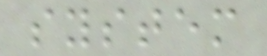system
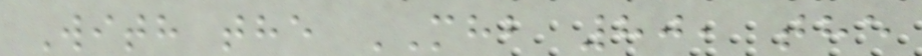With the MHB 80, the
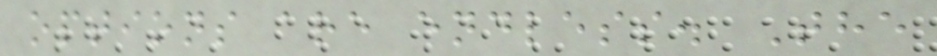options are endless. The
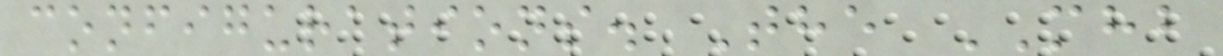configurations. The MHB
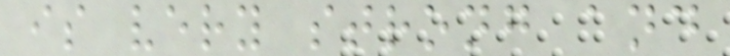is very strong and
